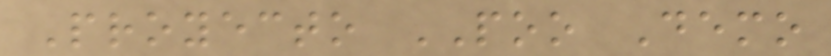Proyecto POO Demo
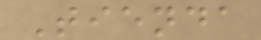Tienda
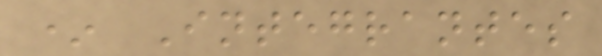* Integrantes
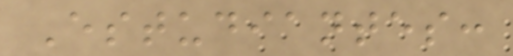Estudiantes:
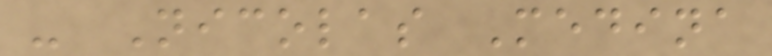- Nicolas Medina
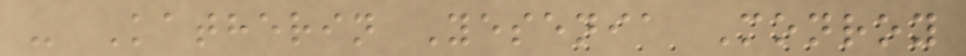- Katherin Yesenia Monroy
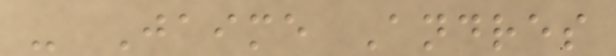- Jaime Andres
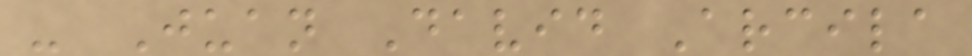- Juan David Arcila
